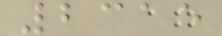2315
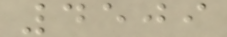4509
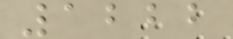1222
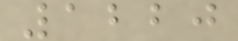1220
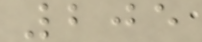205
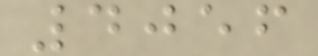4056
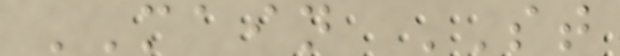MAIN ST
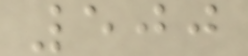500
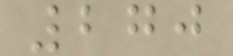270
